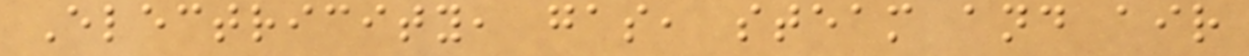Electricity, gas, steam and air
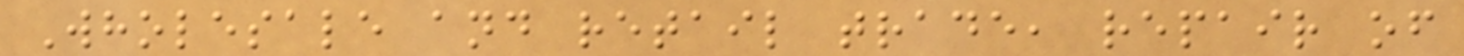Wholesale and retail trade, repair of
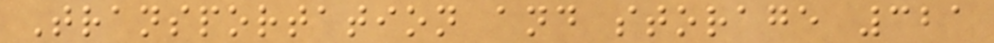Transportation and storage 321
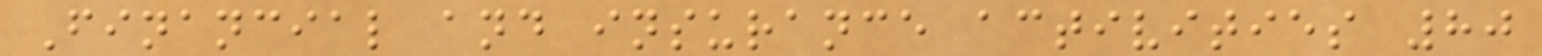Financial and insurance activities 80
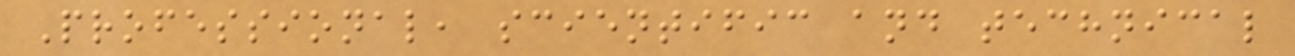Professional, scientific and technical
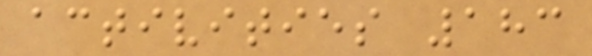activities 183
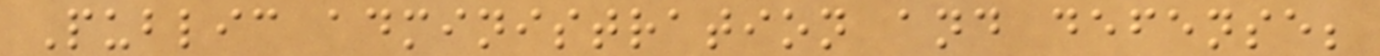Public administration and defense;
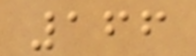166
